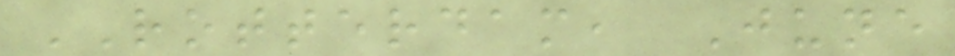ROTTERDAM, June
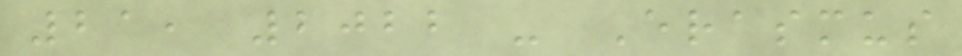21, 2022 - Erasmus
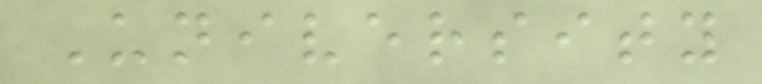University
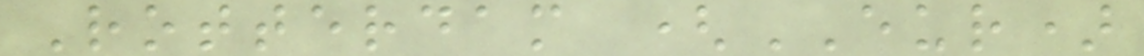Rotterdam (EUR)
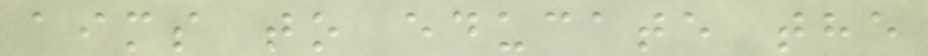aims to educate the
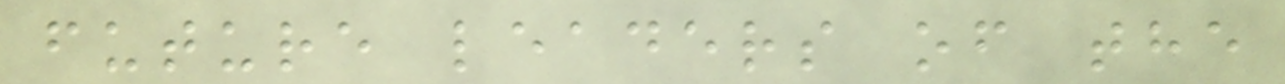future leaders of the
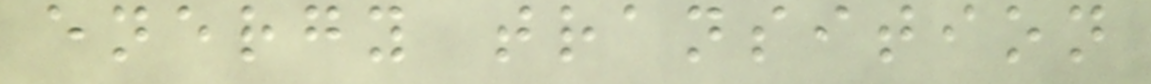energy transition
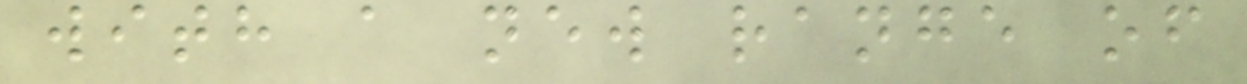with a new range of
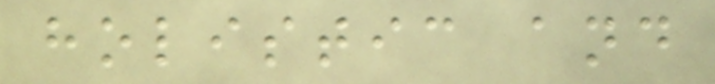holistic and
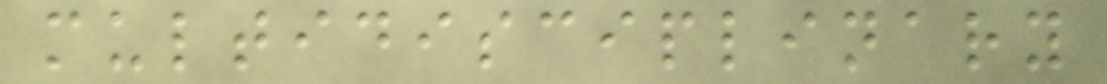multidisciplinary
